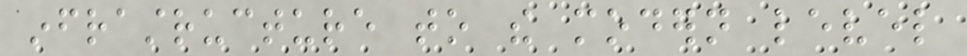infrastructure to the modern level
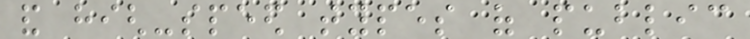and high-speed types of public
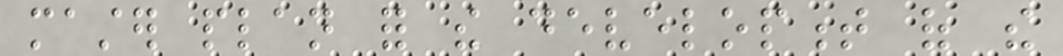master plan for the development of the
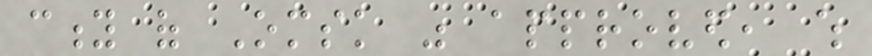city of Omsk was approved, which
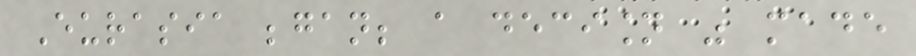Eurasia began; a decision was made
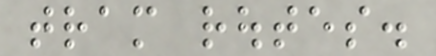tram routes.
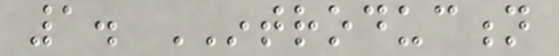1. INTRODUCTION
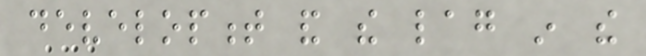development and the lag in the
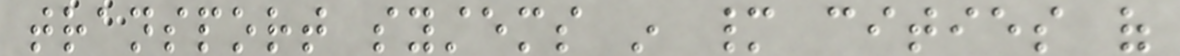transport systems in many cities of
